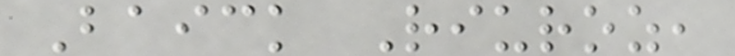Baick Riuroz,
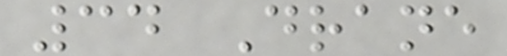34 Drane
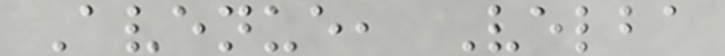Avenue, Velba
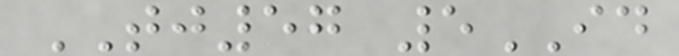TJ57 5ID
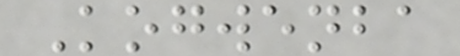Kogwenba
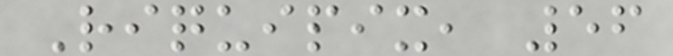Riquipix, 56
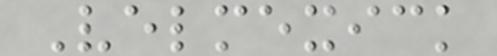Velmexick
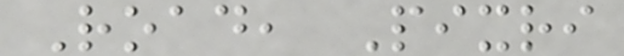Road, Pixri
